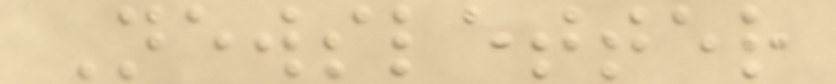Newsletter
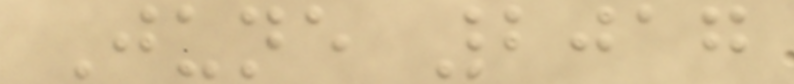June 2017
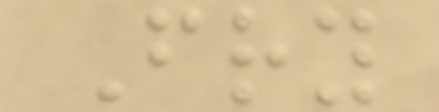Fry
